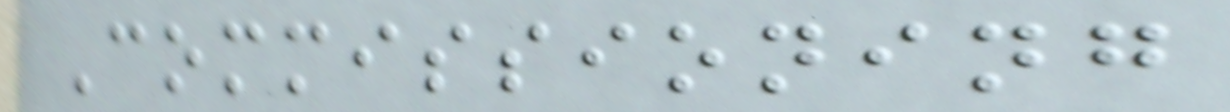Commissioning
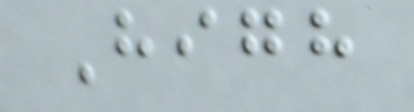High
